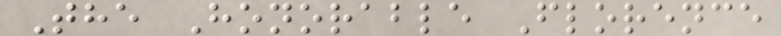The Honorable Florence
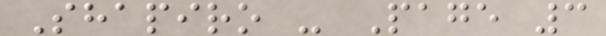Shapiro - Page 3
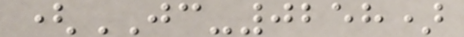(JC-0258)
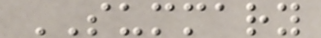SUMMARY
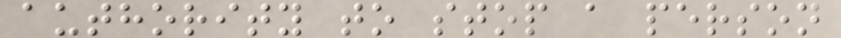authority to stop a person
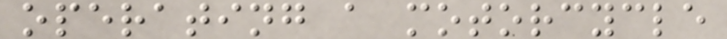operating a motorcycle
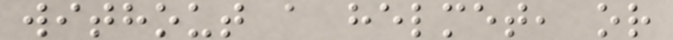without a helmet, or
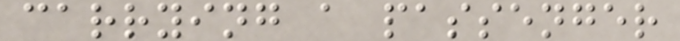carrying a passenger
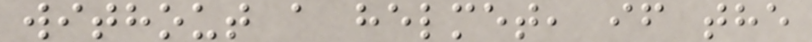without a helmet, if the
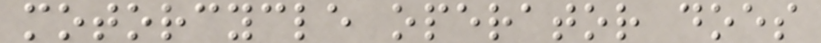motorcycle operator does
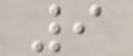9
